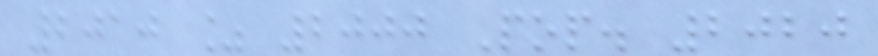2010 % 2000 Pop. 2020
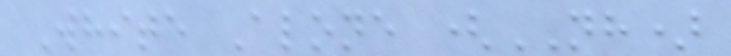White Alone (NH)
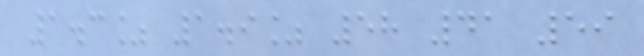1.3% 1.9% 58 41 59
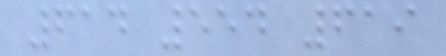614 554 619
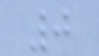0
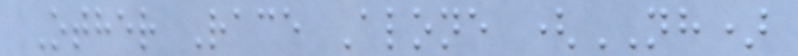Other Race Alone (NH)
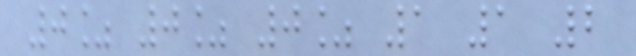0% 0% 0% 1 1 2
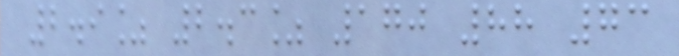2.9% 2.3% 170 88 73
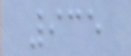935
